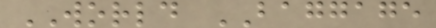WORLD BAGGAGE
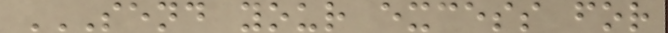SEND YOUR EXCESS FOR
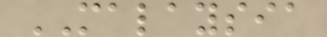MALAYSIA
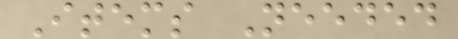Items Needed
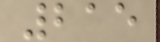215
